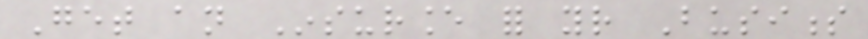Get an Insurance for your Business
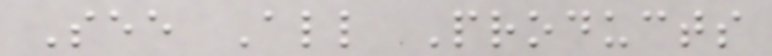See All Products
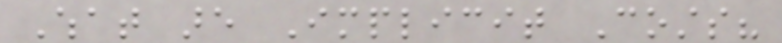What are Implicit Costs?
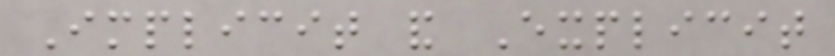Implicit and Explicit
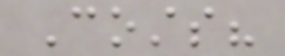Costs?
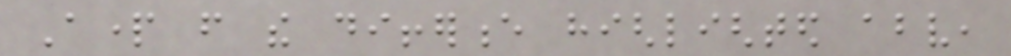Apart from the difference highlighted above,
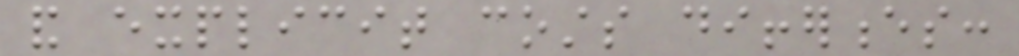and explicit costs differences:
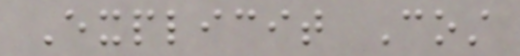Explicit Cost
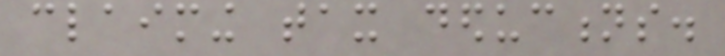claiming tax deductions.
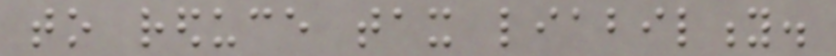to reduce tax liability.
